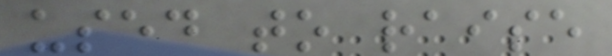used to raise
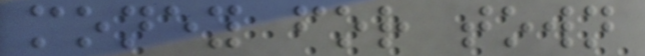money for town
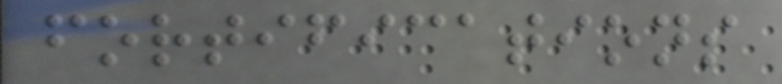fortifications
